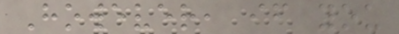However, if you
